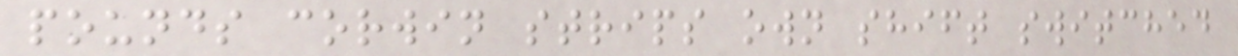pounds corwin strips own shift switched
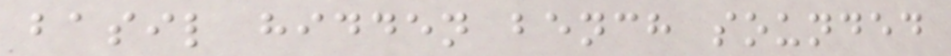basil hidden bench sounded
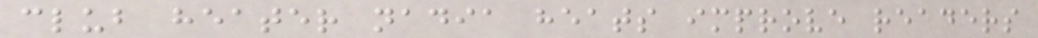club heater nadia heats improve readers
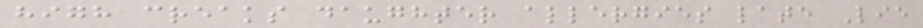high creaks daughter allergies late Lie
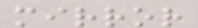mirror
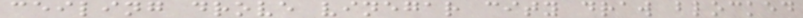ceiling drove vinegar city draw blocked
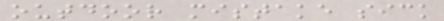outdoor mistake sick
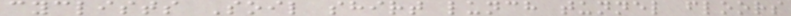cyclists Soil shirt lunch tunnel floors
